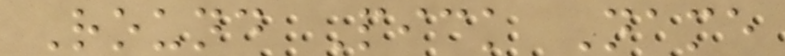Round Pick Name
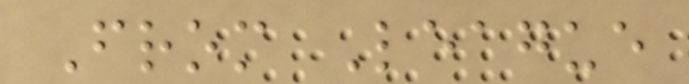From League
